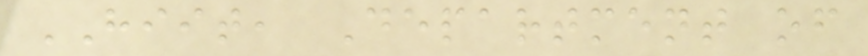HIIT, Department of
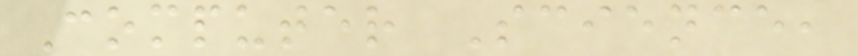Computer Science,
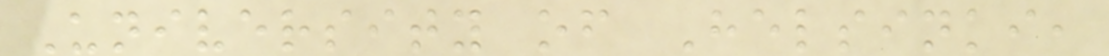University of Helsinki,
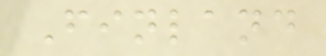Finland
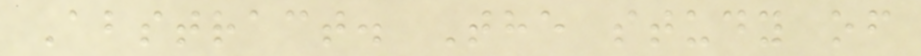Abstract. The study of
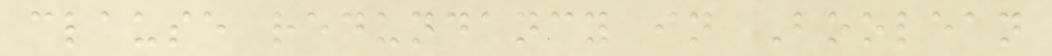clause redundancy in Boolean
